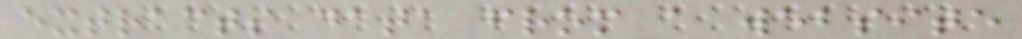extracts data from a website
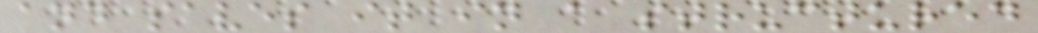and saves it in a structured
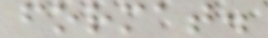format.
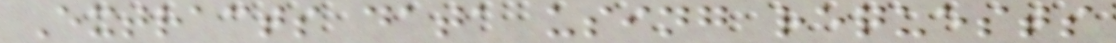Extracts data using requests
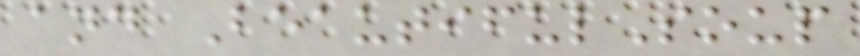and BeautifulSoup
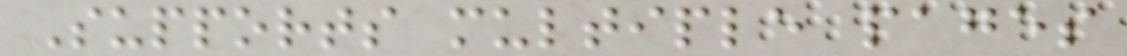Supports multiple pages
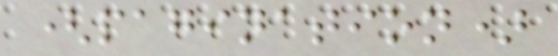(pagination)
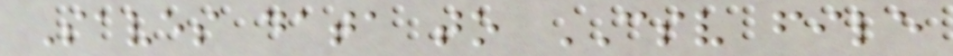Saves data to CSV file
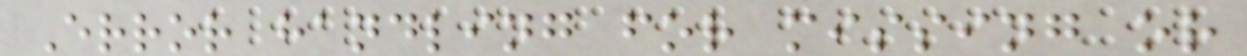Error handling for missing or
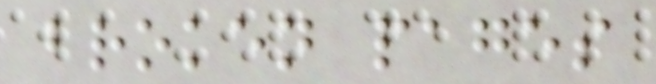broken pages
